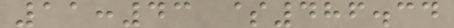11:43 $486.34
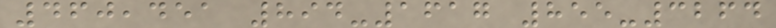460,451 894-1617 855-3264
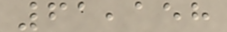61,158
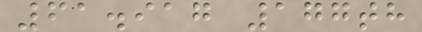61.917 177th
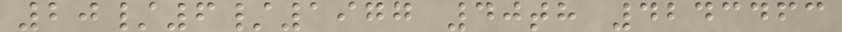20/6/1977 40th 4243463
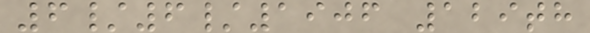6/6/1906 129th
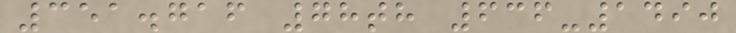351.716 78th 636-1490
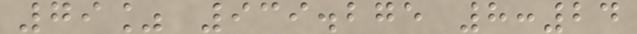79% 939.275 8:24
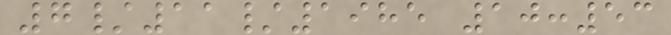7/11/1985 10:53
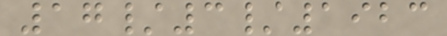17/3/1923
